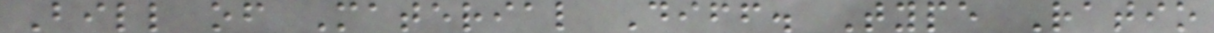Bill of Material Diff. Type Ratio
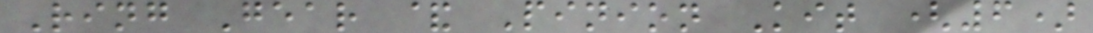Ring Gear & Pinion Kit (6)
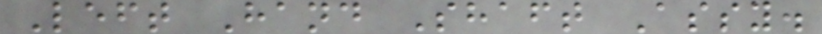Left Hand Shaft Assy.
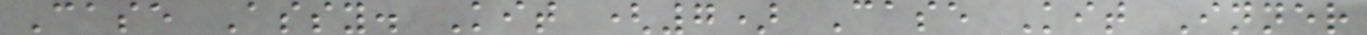Case Assy. Kit (7) Case Kit Inner
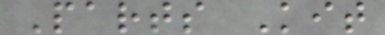Parts Kit
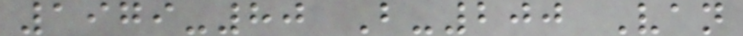1979-80 B-200 Van
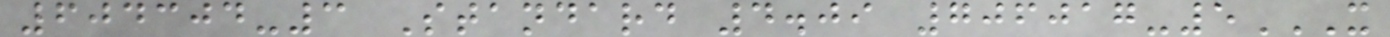604304-3 Standard 4.09 706017-5X
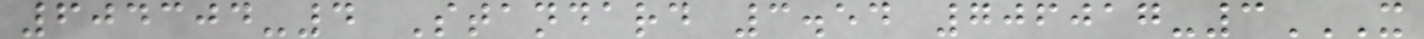604304-4 Standard 3.54 706017-3X
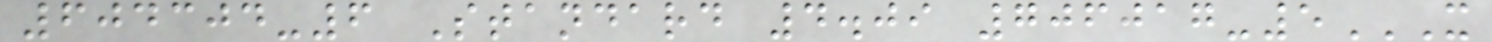604304-6 Standard 4.09 706017-5X
